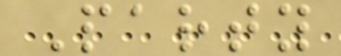Party
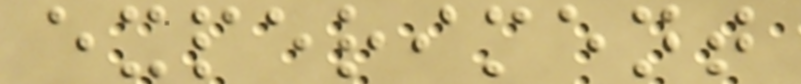experiment
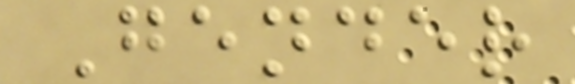Gender
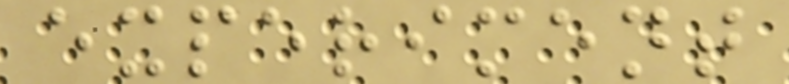experiment
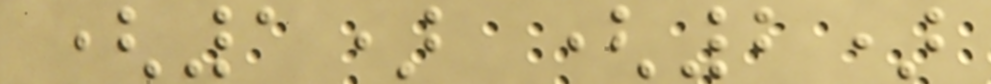(1) (2)
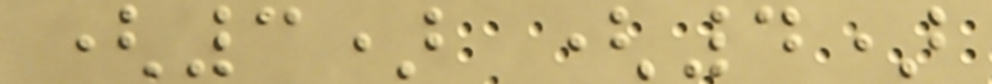(3) (4)
